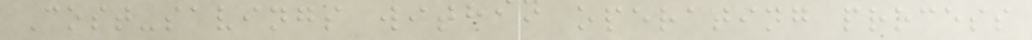Cost-savings within operating process
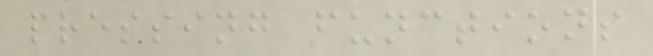pressing functions
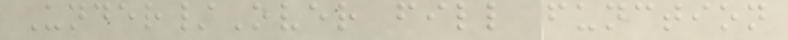Under/Over fill function
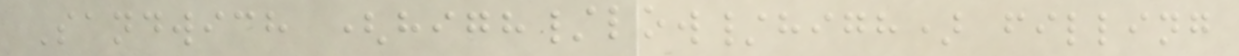Sandwich (high/low/high) filling
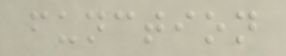function
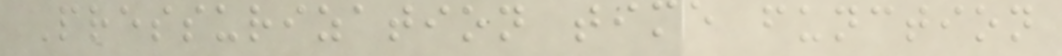Pressurization time function
